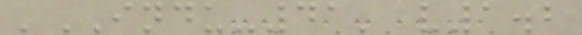'INDU-41' v1.2
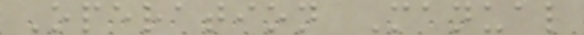Operation Manual
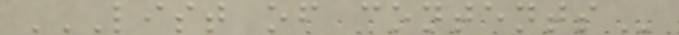LIST OF CONTENTS
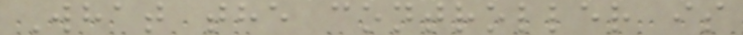What the controller is
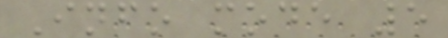Info mode 5
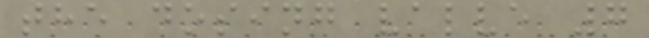the dosing valve 7
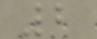2
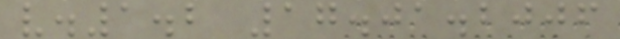v.1.2 17.01.2006
